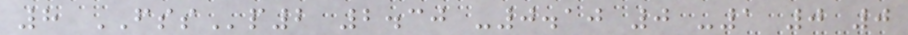8 FSSp2 2.30 -0.10 0 -1 0 0
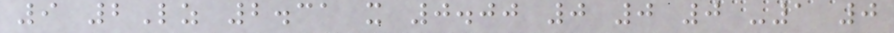9 2Lz 2.31 x 0.00 0 0 0 -1 0
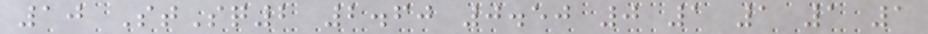10 StSq2 2.60 0.50 0 1 1 1 1
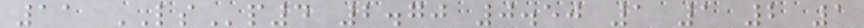11 LSp4 2.70 0.50 1 1 2 1
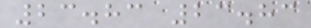23.83 23.83
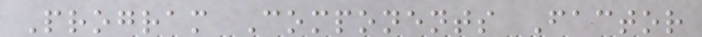Program Components Factor
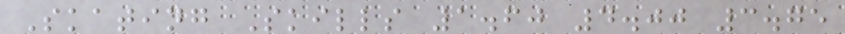Skating Skills 1.60 4.00 3.75
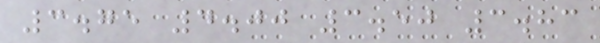3.75 4.00 3.50 3.83
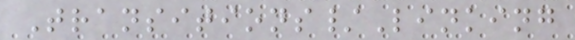Transitions/Linking
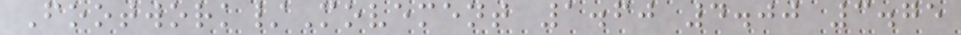Footwork/Movement 1.60 4.00 3.75
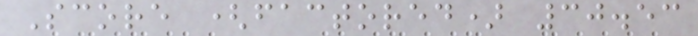Score (factored) 30.53
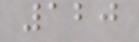120
